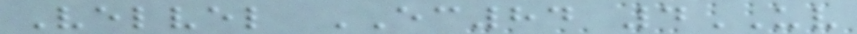Velvel EC84 4UV
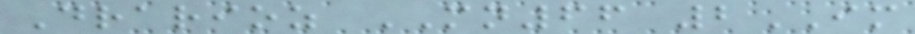Drarioz MN66 2IM
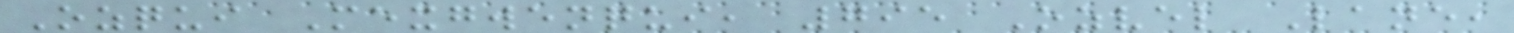Ozqui Mexgwenqui, 795 Ozvel Lane,
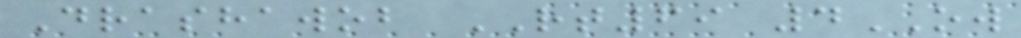Drashawob RT69 4OW
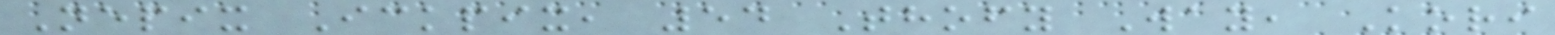Nepix Ickpix, 54 Thofy Way, Kori
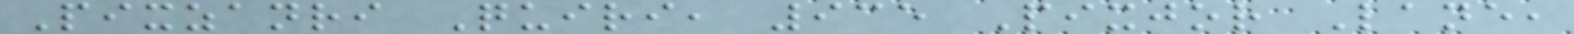Pixzanri Quiri, 935 Pixjor Lane,
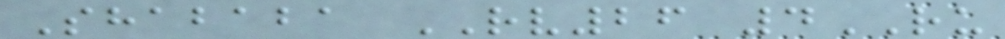Shababa RV26 4RU
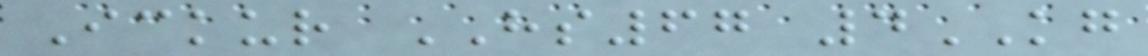Ickur HS67 4KG
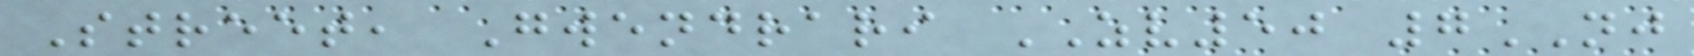Street, Gwendrari ZV50 7NJ
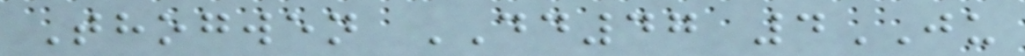Thogwen DD47 4JU
